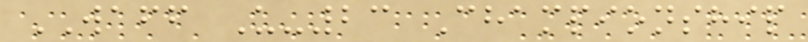WAFF U-23 Championship
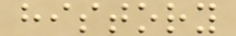history
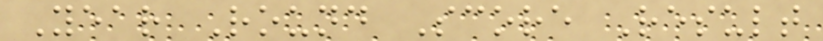Year Round Score Result
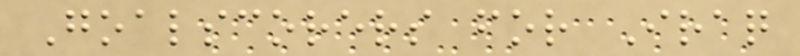Goalscorers for Iraq
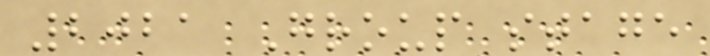2021 Group stage
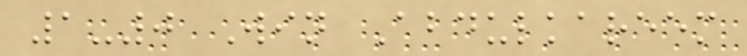1-0 Win Abdulkareem
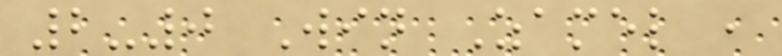2-0 Win Zamel ,
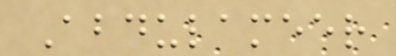Abdulameer
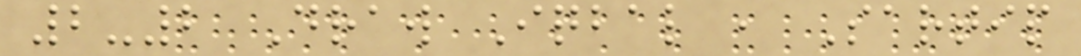2-2 Draw Iqbal , Sartip
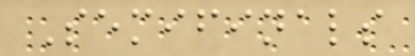Semifinals
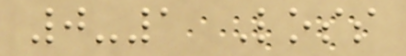0-1 Loss
